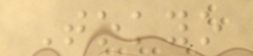Tokyo
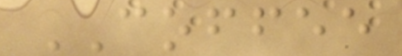COFFEE
